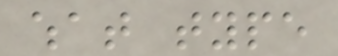what type
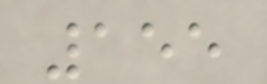155
